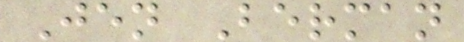Jen Berman
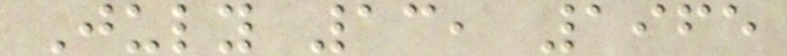July 13, 1965
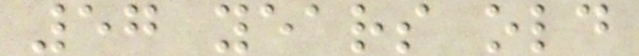57 years old
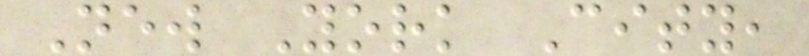New York City,
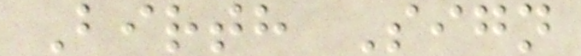Birth Sign
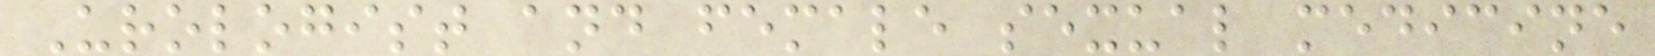Urologist and female sexual medicine
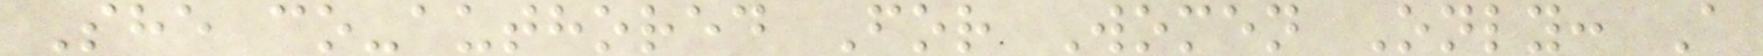She co-authored For Women Only: A
